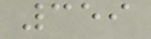359
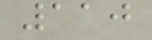110
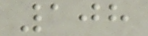108
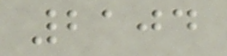2104
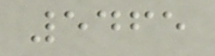5465
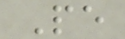Pe
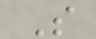S
